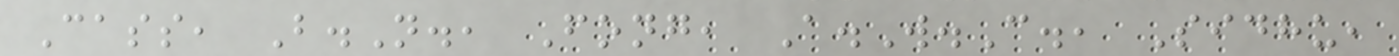Cass, B.N., Fong, A.W.C., Sidhu,
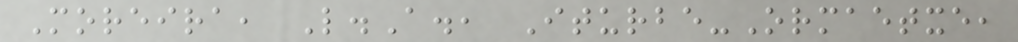Moreira, L.A., Iturbe-Ormaetxe,
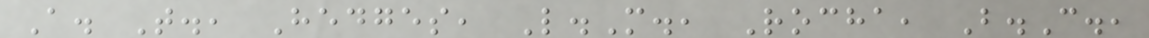A. T., Hedges, L.M., Rocha, B.C.,
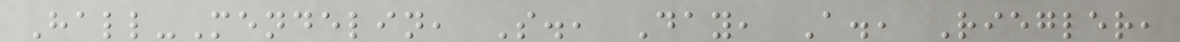Hall-Mendelin, S., Day, A., Riegler,
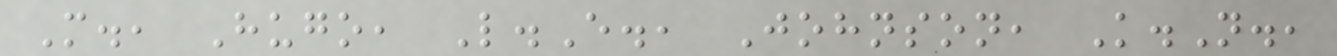M., Hugo, L.E., Johnson, K.N.,
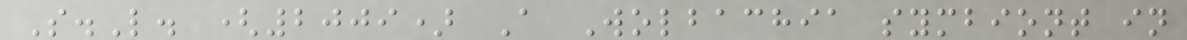S.L. (2009) A Wolbachia symbiont in
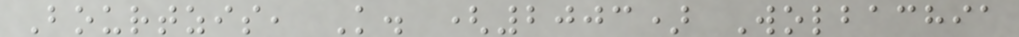Bourtzis, K. (2003) Wolbachia
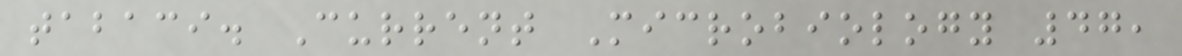tabaci. Current Microbiology 47,
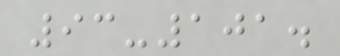93-101.
